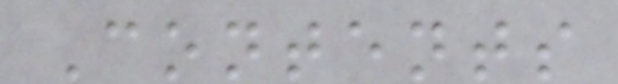Contents
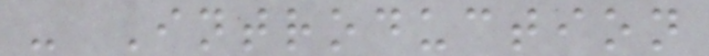- Introduction
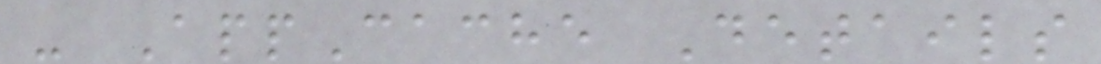- AppCache Details
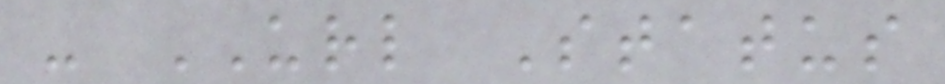- URL Status
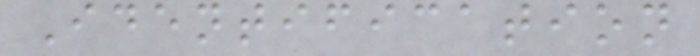Identification
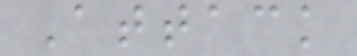Attack
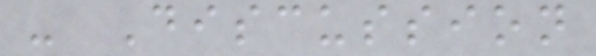- Discussion
